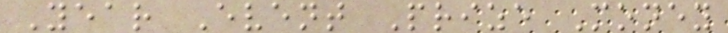Year Event Prize Money
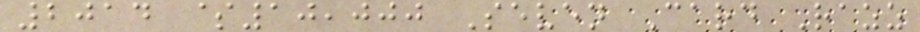2014 $10,000 Seven Card Razz
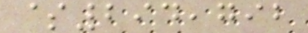$294,792
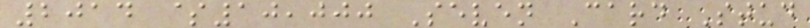2014 $10,000 Seven Card Stud
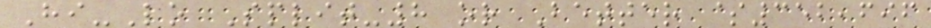Hi-Lo Split-8 or Better $352,696
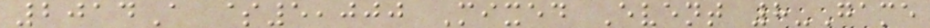2014A $5,000 Mixed Event 8-Game
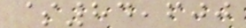$84,600
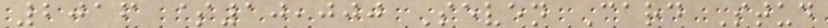2016 $10,000 Seven Card Stud
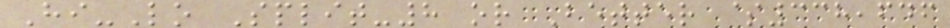Hi-Lo Split-8 or Better $338,646
